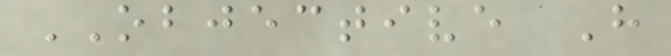OBJECTIVE H
